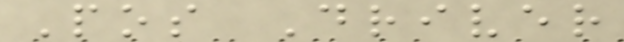Pos Driver
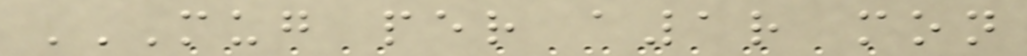MUG PER A1R MON
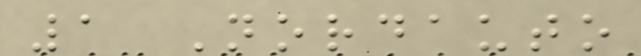1 Nordauto
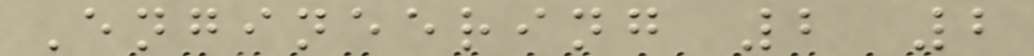Engineering 2 2
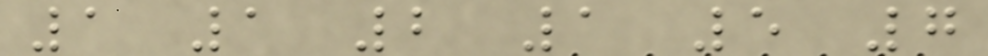1 1 2 1 5 7
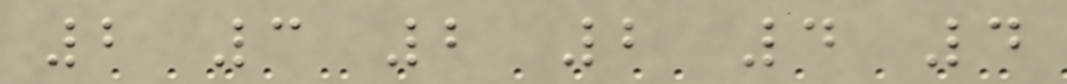2 3 2 2 4 4
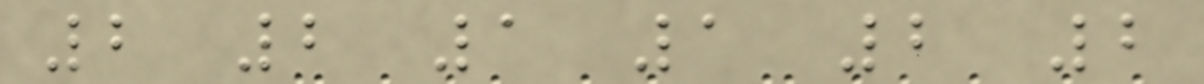2 2 1 1 2 2
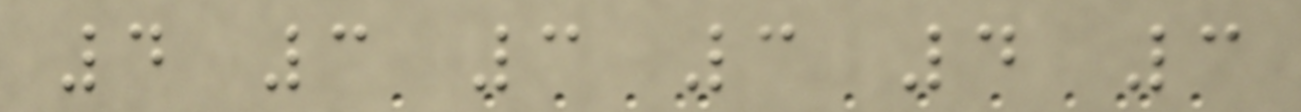4 3 3 3 4 3
